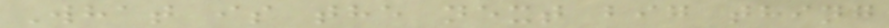What is the next big thing
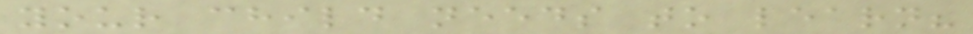your child needs to learn?
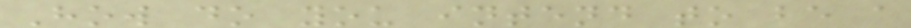How do you intend to be a
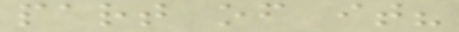part of it?
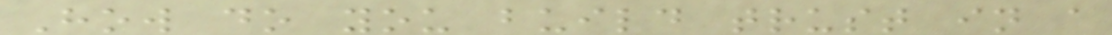How do you build trust in a
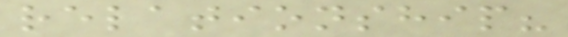relationship?
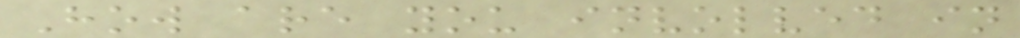How are you involved in
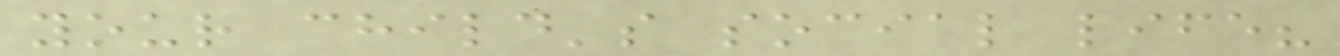your child's social life?
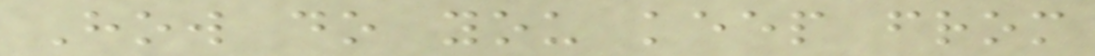How do you keep from
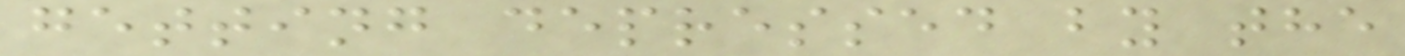getting depressed by the
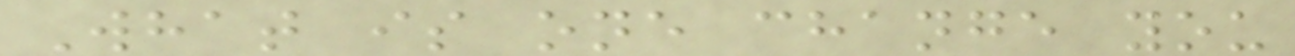What is one change you
